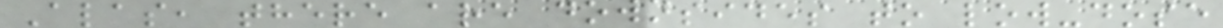Alas, there are downsides to low-dose
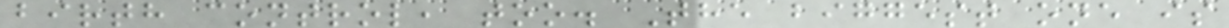birth control, too. The biggest one is
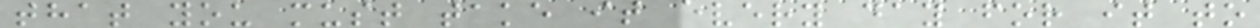that you must take it every day for it to
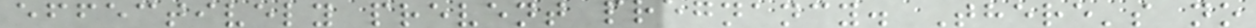effectively prevent pregnancy. There's no
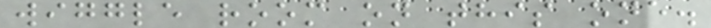wiggle room on this one.
